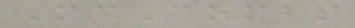McCombs
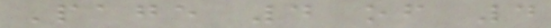Page 4 of 4
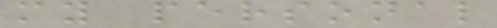my personal
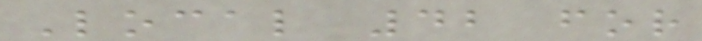Local 42 for
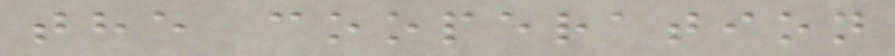the cooperation
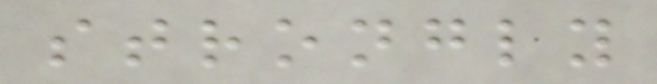strongly
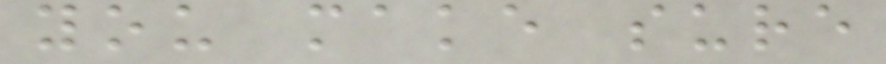you make sure
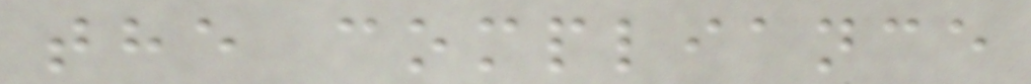the compliance
